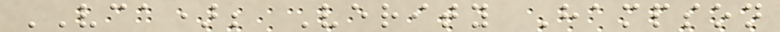VCA); Verity Hampson
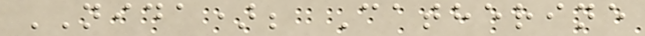NIDA); Catherine
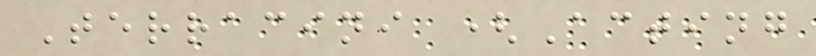Terracini (Acting
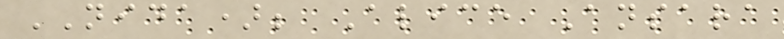NIDA); Alice Ansara
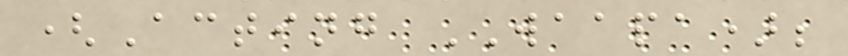(Acting WAAPA);
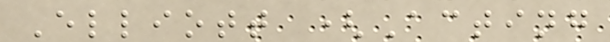Elliott (Acting
